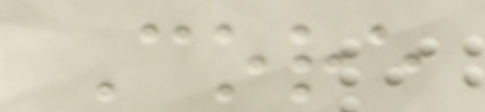Core
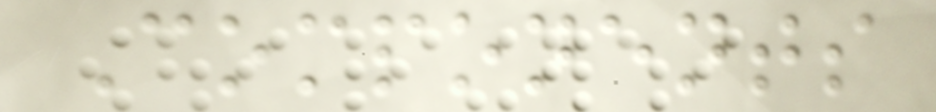Components
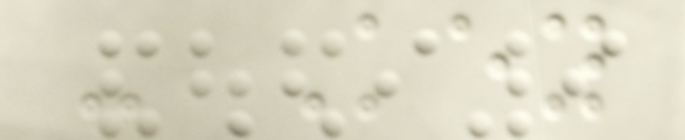- Key
